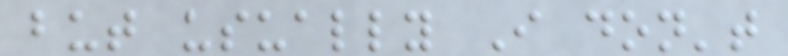but usually I don't
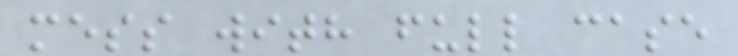mess with full case
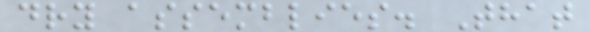dry assemblies. That
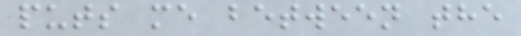puts me between the
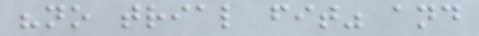"no trial fit" and
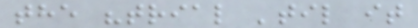the "trial 'til it
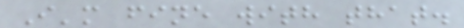I'm fine with that.
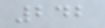242
